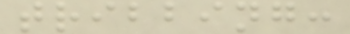tribbing:
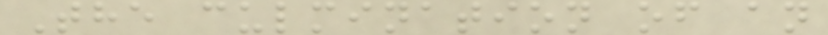The culmination of an
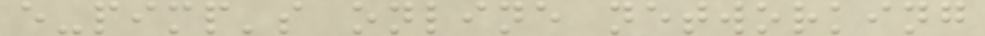e-pimp's online networking
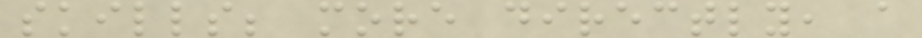skills; more directly, a
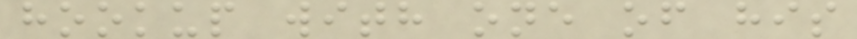hookup with one of his
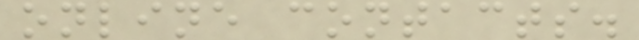online contacts.
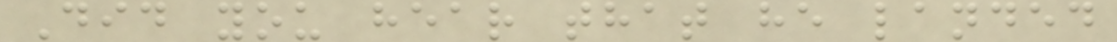Did you hear that he landed
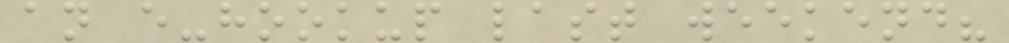an e-hookup last weekend?
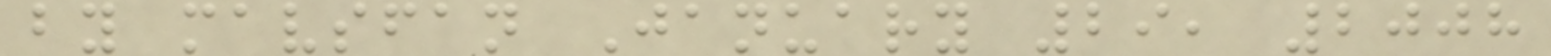by mavsfan January 29, 2008
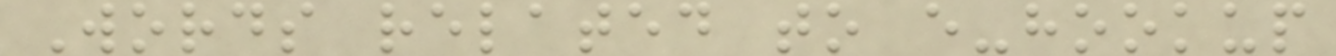Words related to e-hookup
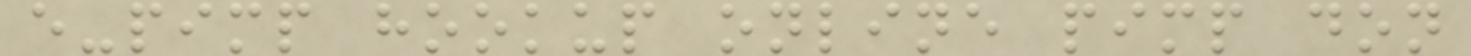e-pimp hookup online pimp don
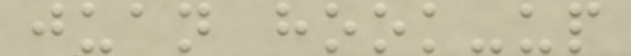juan hook-up
